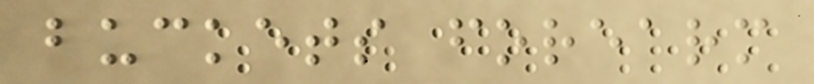buckets forearm
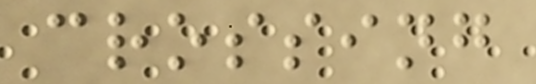crossing
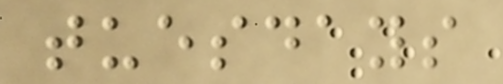tuesdays
